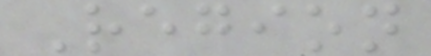Region
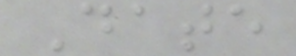Date
